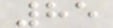85
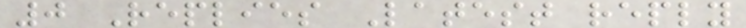0 Replies Latest reply
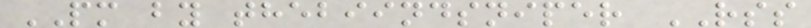PM by thebiindsniper RSS
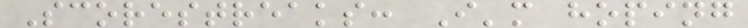Scorestreaks: I'm hoping
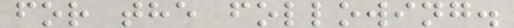for the following.
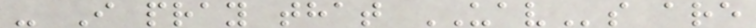- I pray that UAVs are
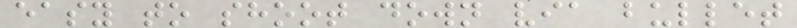easy to shoot down via bullet
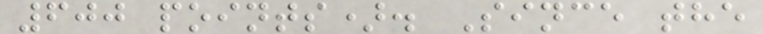600 points). Since the
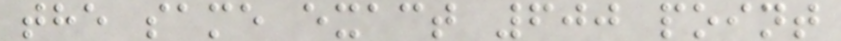the same exact 600 point
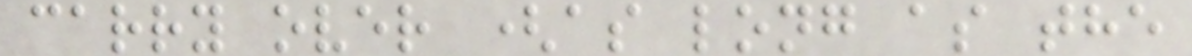carry over (as long as the
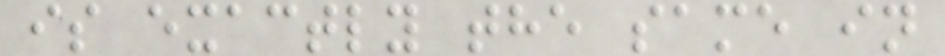is exactly the same in
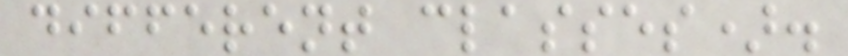different classes).
